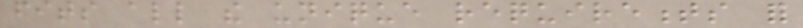fits all the unique requirements for
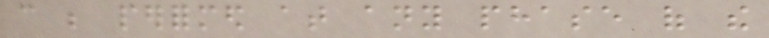can be performed at any phase of the
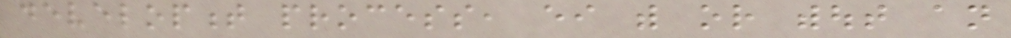development process, either with or without an
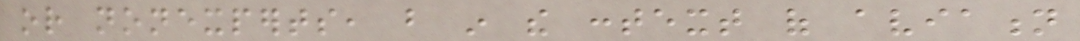or nonexperts, but in the context of aviation
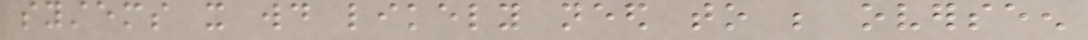systems it would likely need to be overseen
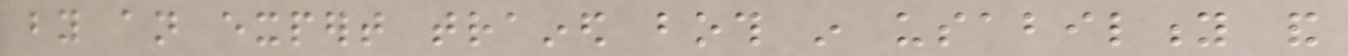by an expert trained both in usability and
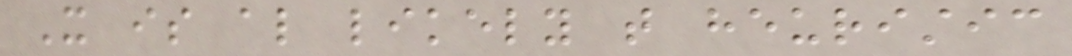It is also likely that heuristic
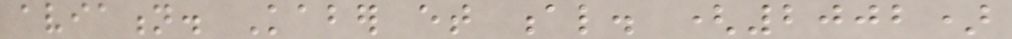aviation. Kaber et al. (2002)
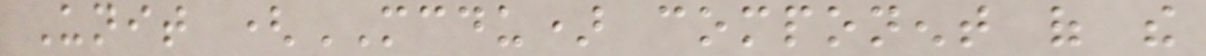Unit (MCDU) component of the
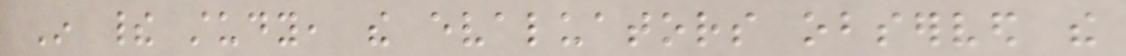In their study, the evaluators observed the
